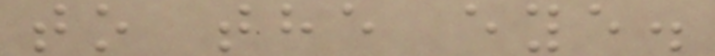to the eye.
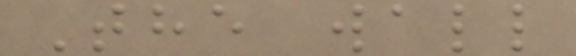The wall
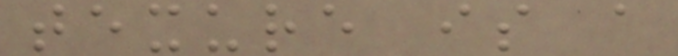texure is a
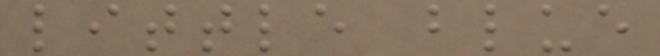little blue
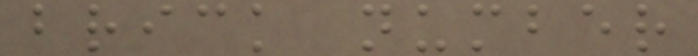brick number
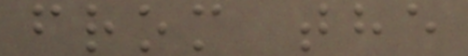from the
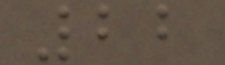22
